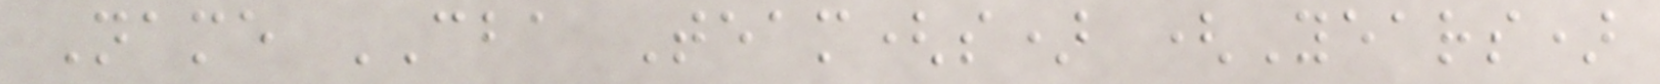Name CBA Team(s) (Years)
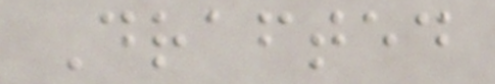Drafted
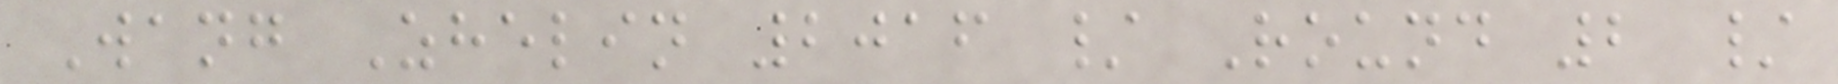Wang Zhelin 2016 / Round 2 /
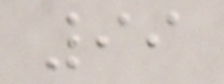99
